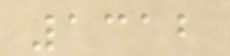1312
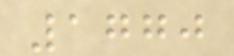1770
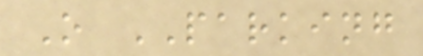O PARKING
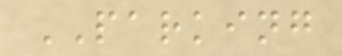PARKING
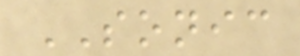SONIC
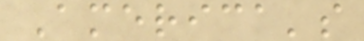America's
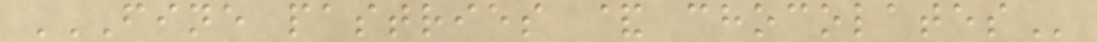FINE PASTRIES & CHOCOLATES
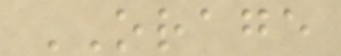ORAGE
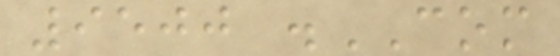9500 .COM
